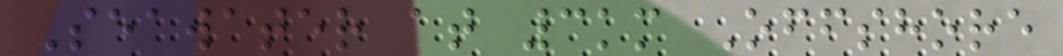Seawater at 3km Offshore
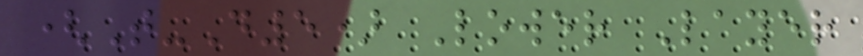(T-D5) Lower Layer
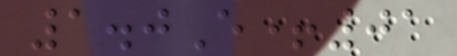1.0E+01
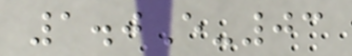1.0E-03
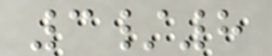3/8
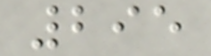295
